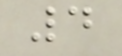4
